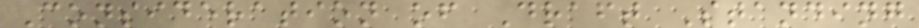Consideration of Draft Standing
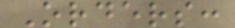Orders:
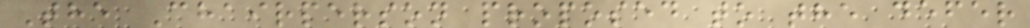The Chairperson proposed to the defer
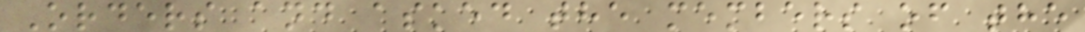Orders and asked the members of the
